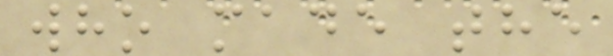who made the
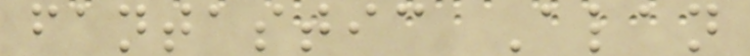fantastic Alan
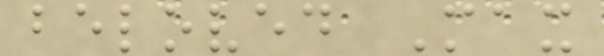beloved Max
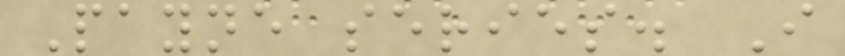Payne series. I
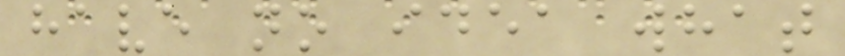have no idea what
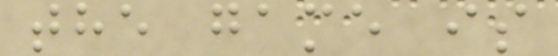the game is
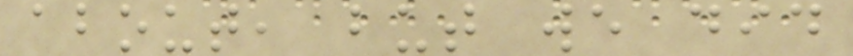about, but we did
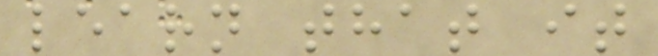learn that it
